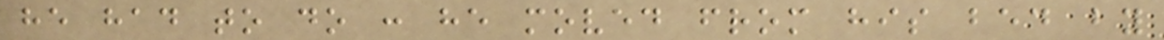he had to do : he moved from his bed by
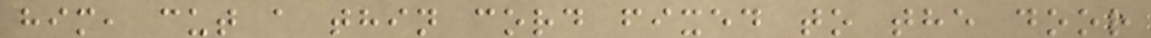him, cut a thin cord fixed to the door
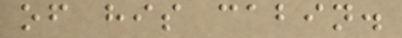of his cabin.
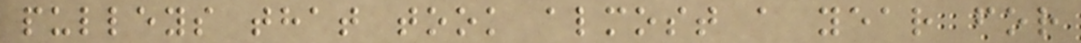pulleys that took almost a year for
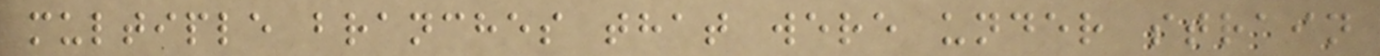multiple branches that were under strain
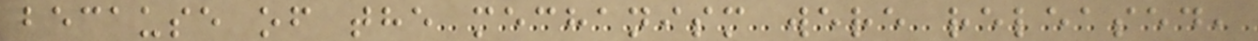because of the mechanism were released,
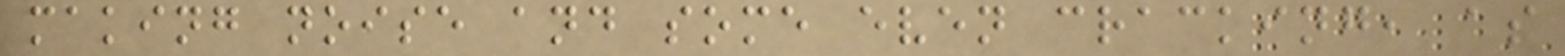making noise and some even cracking, as
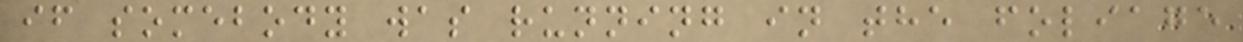if somebody was running in the foliage
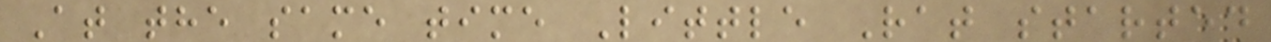At the same time Little Rat started
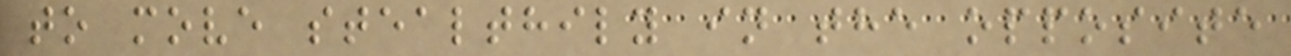to move stealthily in the opposite
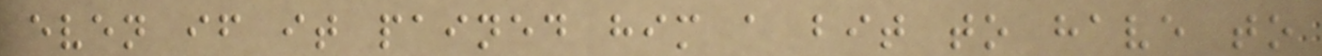even if it pained him a bit to have to
